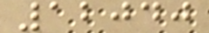12040
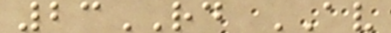23RD AV
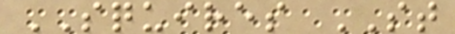SQUIRES ST
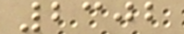2302
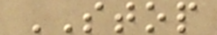STOP
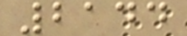2144
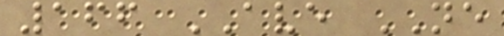166 AVE NE
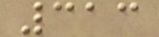313
